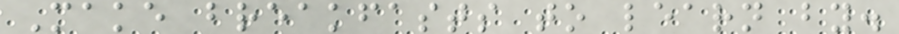Make breakfasts to learn by.
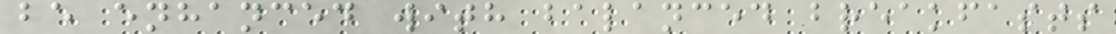be enhanced with balanced breakfasts
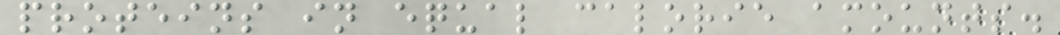proteins in equal calorie amounts.
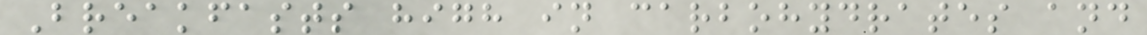Breakfasts high in carbohydrates and
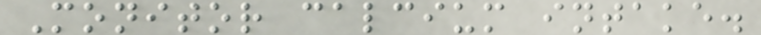Monitor calcium intake.
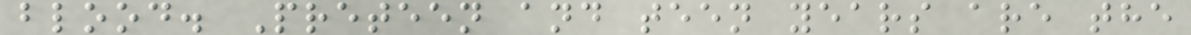blood. Preteen and teen years are the
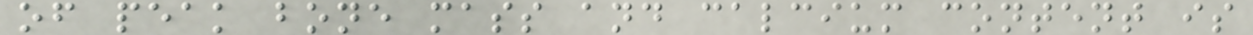of peak bone mass and calcium content is
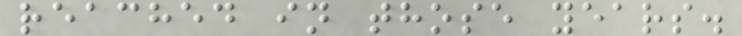reached in those years.
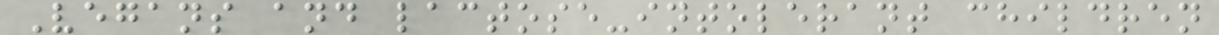Vegans and lactose-intolerant children
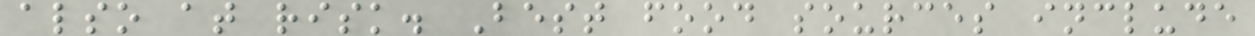also at risk. Best food sources include
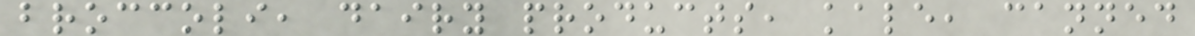broccoli, dairy products, kale, canned
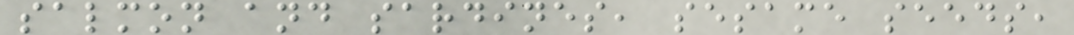salmon and sardines, sesame seeds,
